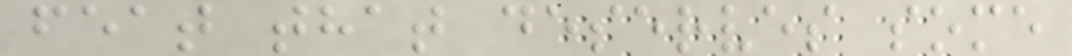feat that deserves some
